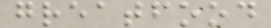greatfood
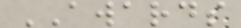AWARDS
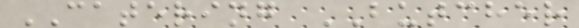CATERING BUTCHER
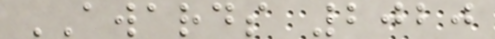AWARDS 2020
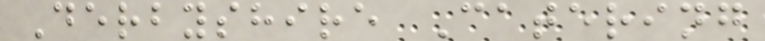Derbyshire Catering
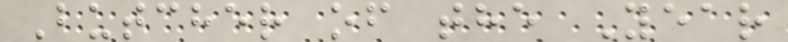Butcher of the Year
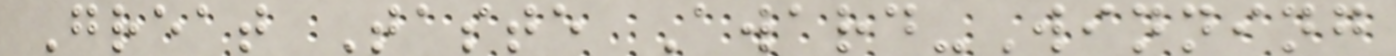Great Taste Award-Winning
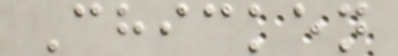Chicken
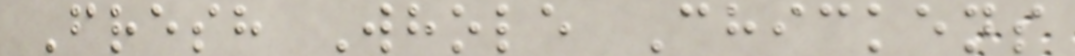Fresh Whole Chickens
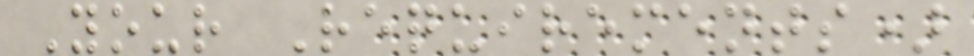Your Requirements)
